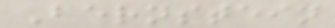Bernstein
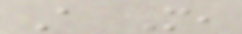A M,
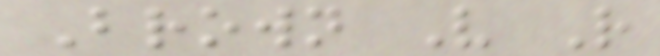Brown V R
